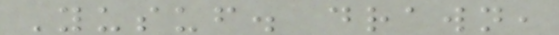Yusuf. drawn,
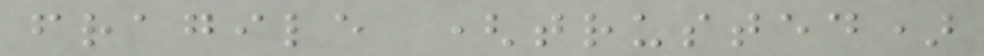fragile (trusted)
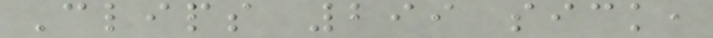Clips 299 sick,
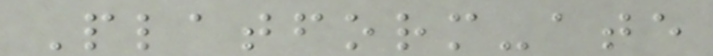Platform-ate
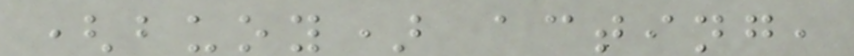(buoy) acting,
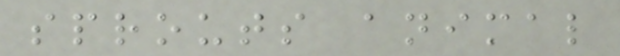sprouts animal
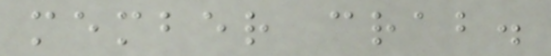member crab.
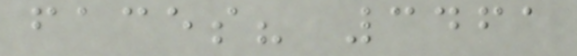faces? 3461
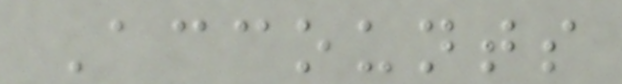Accounts
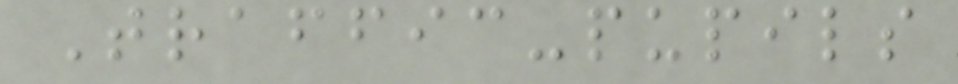Traffic-pupils
